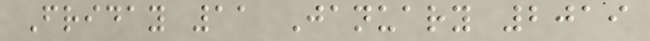Friday 11 January 2019
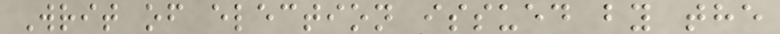Writ of election issued by the
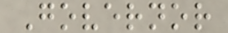Governor
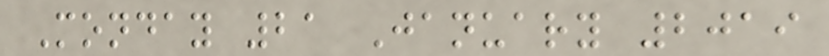Monday 21 January 2019
